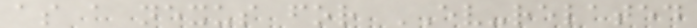as a nexus for EV-related
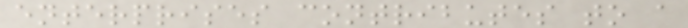enterprises contributes to a
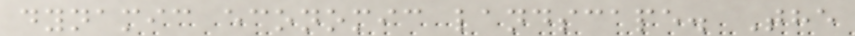dynamic economic landscape. The
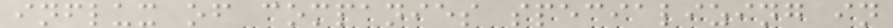influx of companies specializing in
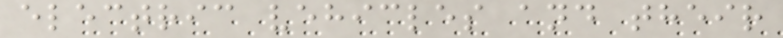electric vehicles and their
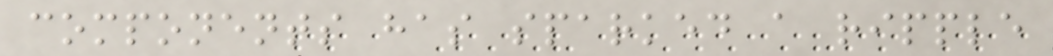components has sparked a ripple
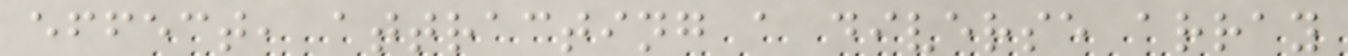effect, attracting a diverse array
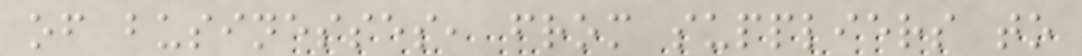of businesses, from suppliers to
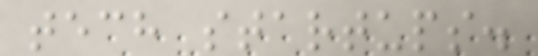tech startups.
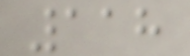118
